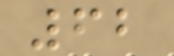62
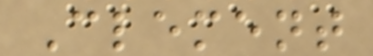Clement
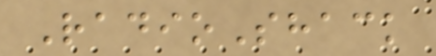RadioShack
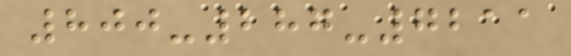800-287-7211
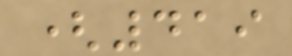(419
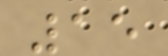15
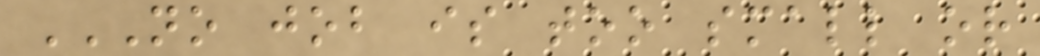NO JOB IS TOO SMALL OR
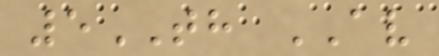5TH AV
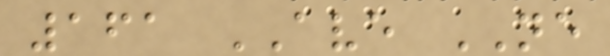161 AVE NE
